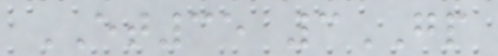ET35 3GP
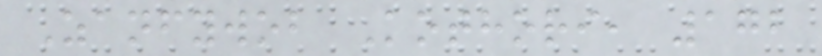Zanfywob Kothori, 172
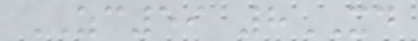ZC59 8XD
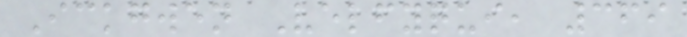Ickgwen Velfyqui, 369
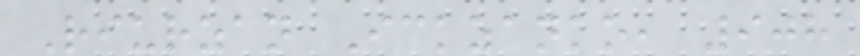Riurzan Ickzanko, 908
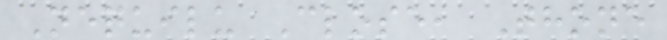Nequilu Close, Thone
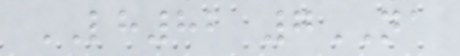LH82 7NA
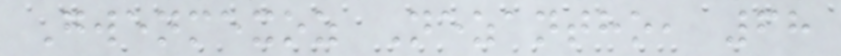Gwenmexoz Nezantho, 68
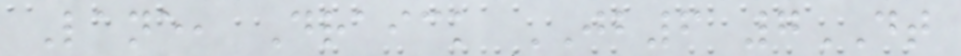Lane, Draick JB6 7DT
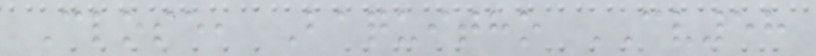Close, Baquitho CV58
